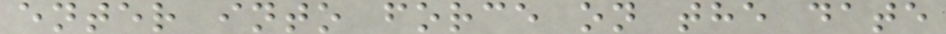enter into force on the date
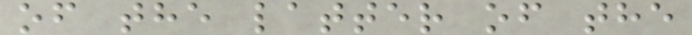of the latter of the
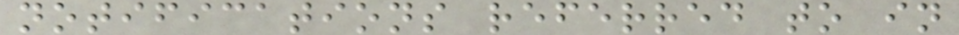notifications referred to in
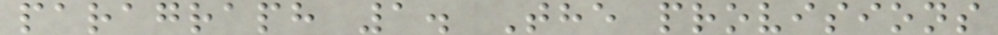paragraph 1. The provisions
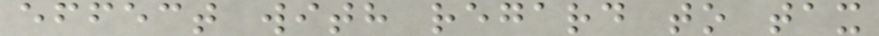effect with regard to tax
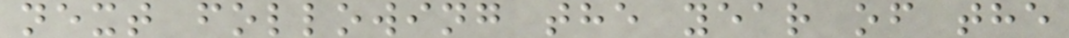next following the year of the
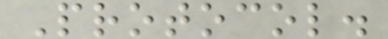Protocol.
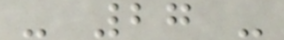- 27 -
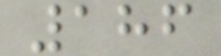186
